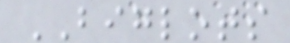BIGLOTS
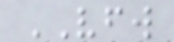VFW
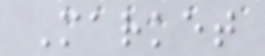Market
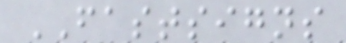FASTSIGNS
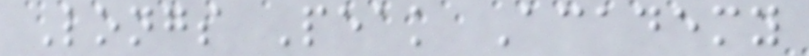Longs Peak Academy
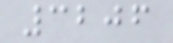3206
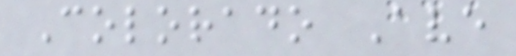Colorado Ave
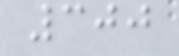300
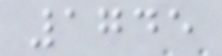1745
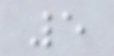5
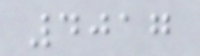4017
